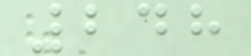248
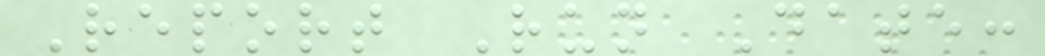Report Run Date:
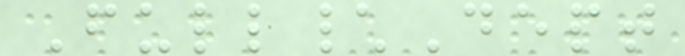Full\Dept
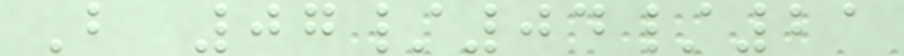B 07/04/21
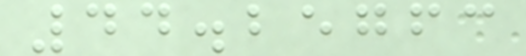44.25763
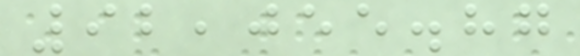92,055.87
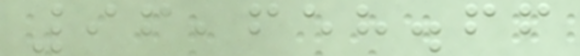96,658.66
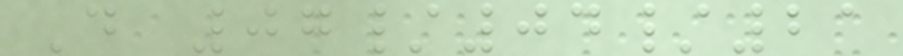D 07/04/21
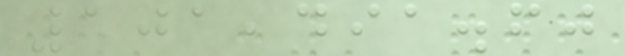101,491.60
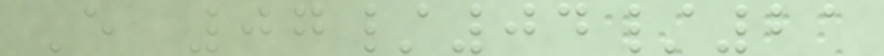E 07/04/21
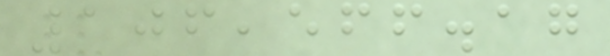106,566.17
